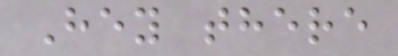Hey there
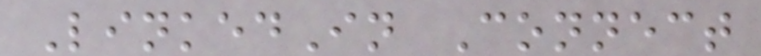LinkedIn Connect
